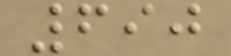690
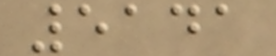5141
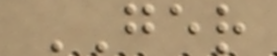GER
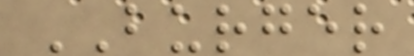BURGER
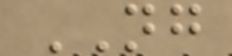NG
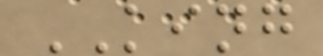KING
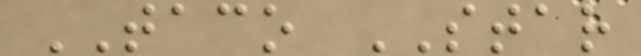TACO STAR
